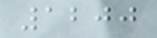1200
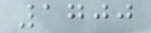1700
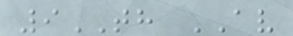9TH AV
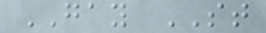GAY ST
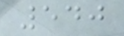540
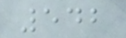542
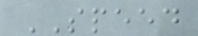SPEED
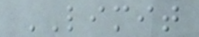LIMIT
